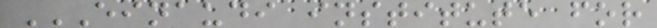EINAUDI INSTITUTE FOR
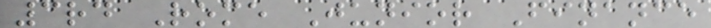3rd Rome Junior Finance
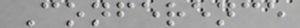Conference
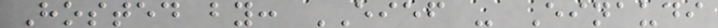Hosted by: EIEF - Einaudi
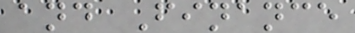and Finance
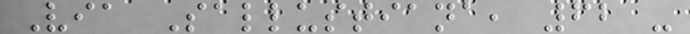Via Sallustiana, 62 -
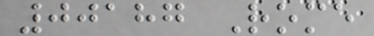00187 Rome
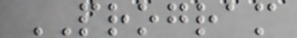PROGRAM
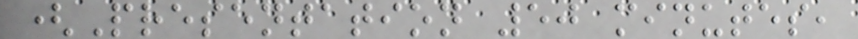(Presentation 50 minutes,
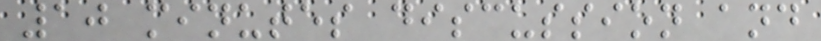10 minutes discussion and
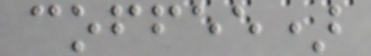coffee)
